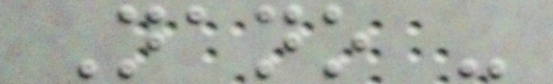Nano -
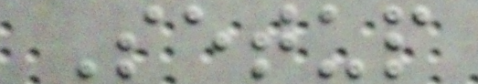Setup
